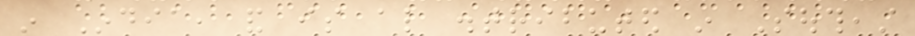in India, and is also distributed in Southeast
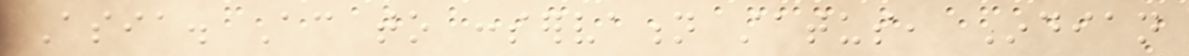Asia. According to conservation status, Indian
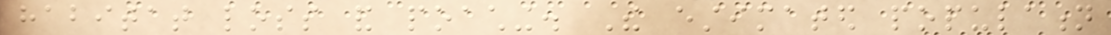habitat loss and poaching. The estimated population
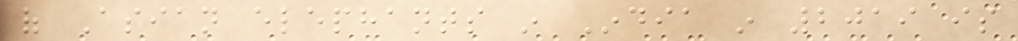of Asian elephants in India in 2019 is
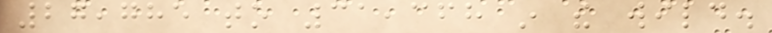27,785 to 31,368 in the wild.
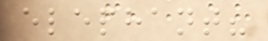elephant?
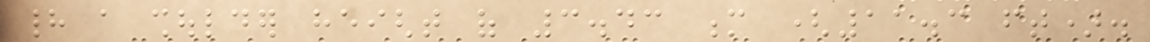had a shoulder height of 3.43 m (11.3 ft).
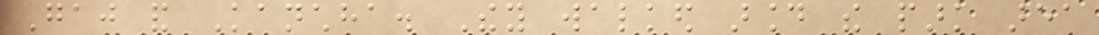Gaj and Kanchha. They walked around the park area
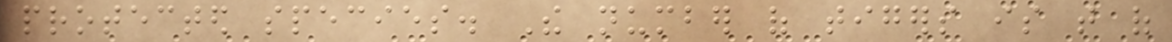protected species. The number of tigers is that of
